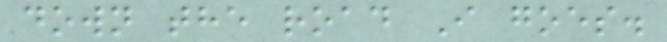down the road I goes.
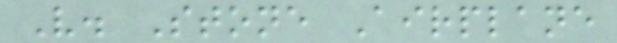V. Stone Airplane
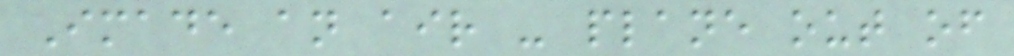Imade an air - plane out of
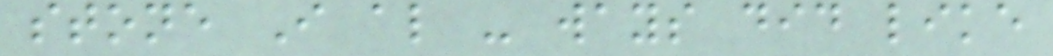stone I al - ways did like
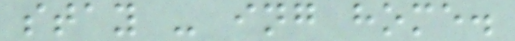stay - ing home.
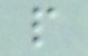p
